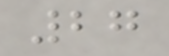27
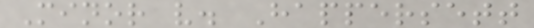Minor v. Happersett
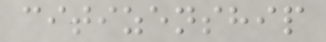citizenship
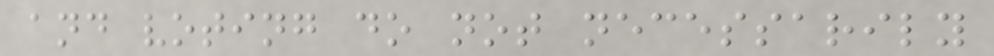and voting do not necessarily
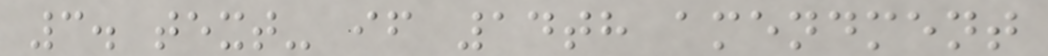3. text- if 14th amendment
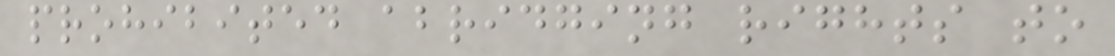prohibited abridging rights to
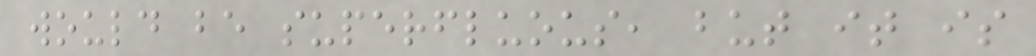would be superfluous, but it is
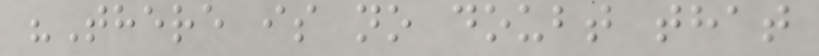"There is no doubt that
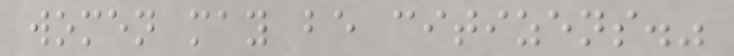women may be citizens."
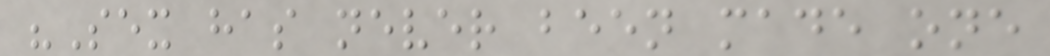"Sex has never been made one
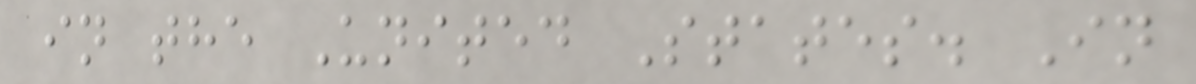in the United States. In
